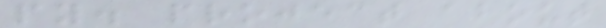py. project about
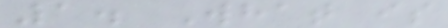1. What is
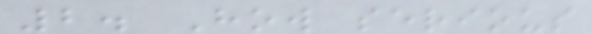2. How serious
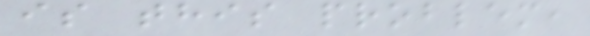is this problem,
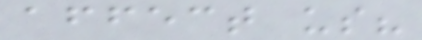affect us?
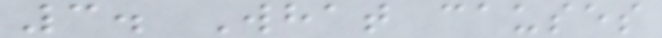3. What causes
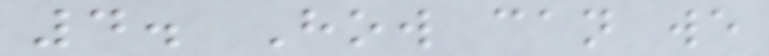4. How can we
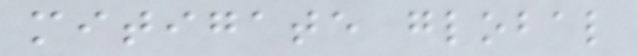mitigate global
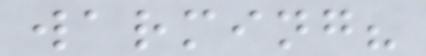warming?
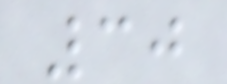30
